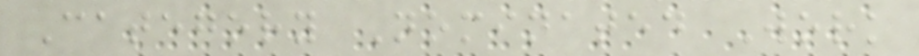Category Nominated Work
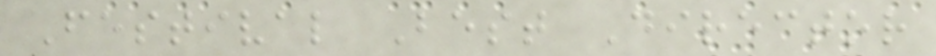Festival Best Director
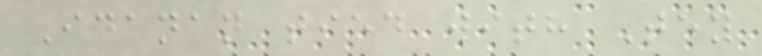Idanan tied with Tey
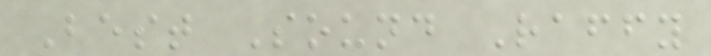Best Sound Raffy
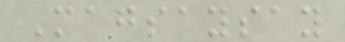Magsaysay
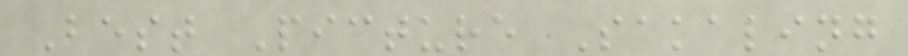Best Picture Sakaling
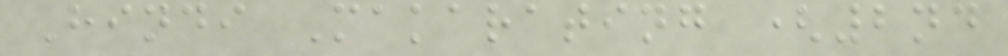Hindi Makarating (2nd
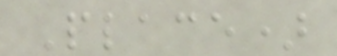Place)
